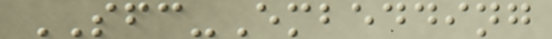SFC-Embedding
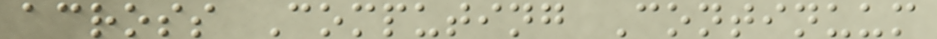across Computing Continuum
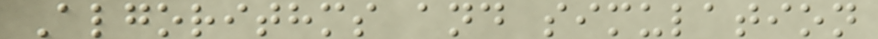Algorithms and simulation
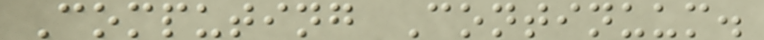Computing Continuum.
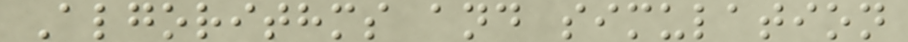Algorithms and simulation
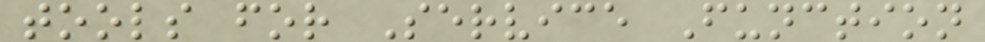tools for Service Function
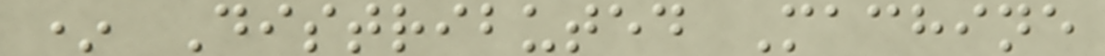* Distributed Machine
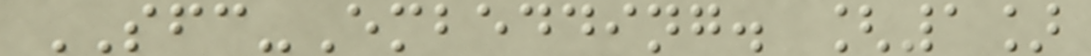SFC-Embedding. [1]
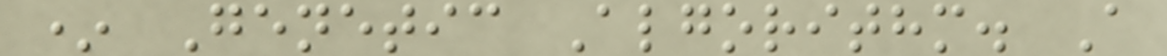* Genetic Algorithm. A
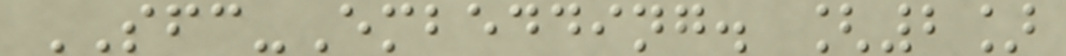SFC-Embedding. [2]
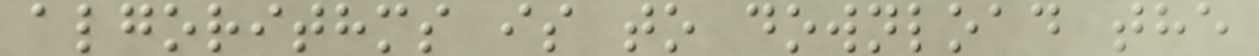algorithms is to download the
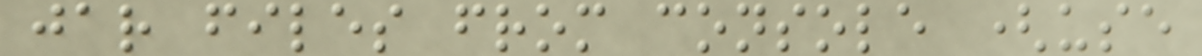jar files from console (use
